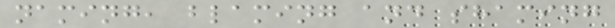naming, blaming and shaming
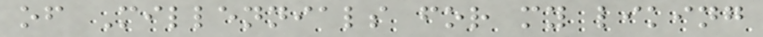of Millennials for my liking
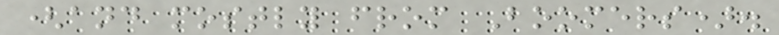(and mostly from Boomers).
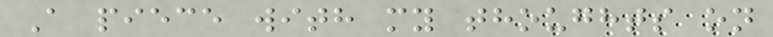A piece with my thoughts on
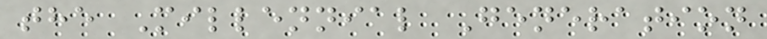the Millennial Generation
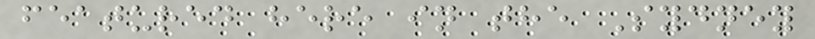featured here in the Sydney
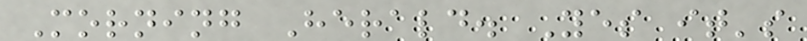Morning Herald. Yes it's
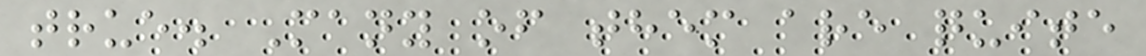true. Many of them are quite
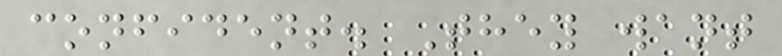confident. They want
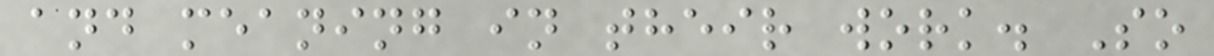and meaning in their work. So
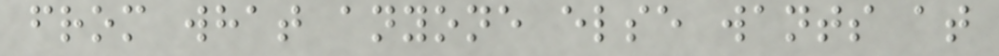from what anyone else wants at
